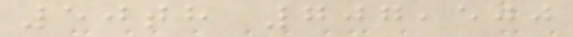50th 707,500
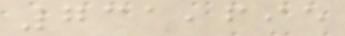731,695
